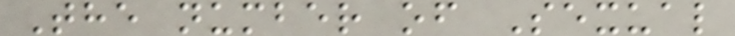The number of Sexual
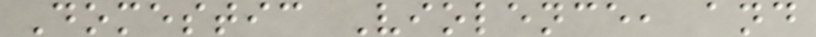Domestic Violence, and
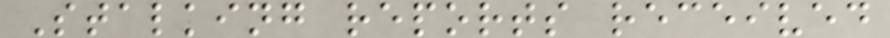Stalking reports received
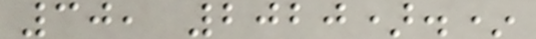30, 2020).*
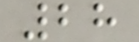28
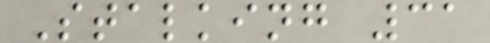Stalking 31
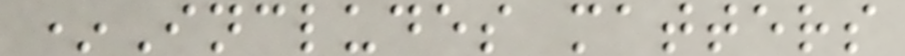*Includes matters
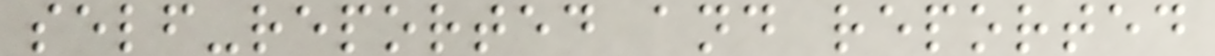self-reported and reported
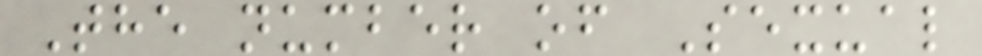The number of Sexual
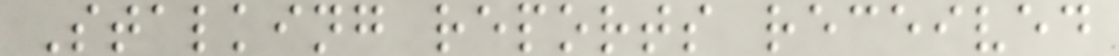Stalking reports received
